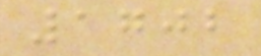1702
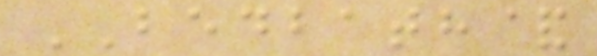BEDBATH&
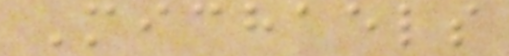Michaels
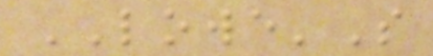LOWE'S
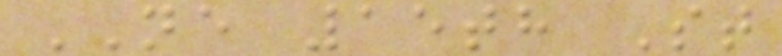NE 15th St
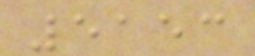5153
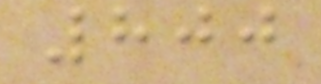800
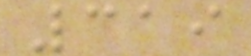319
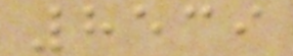8539
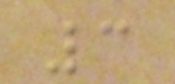3
